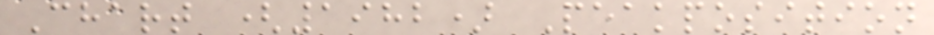Chart (1982) Peakposition
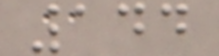144
